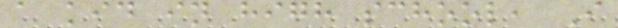a kid in high school, I
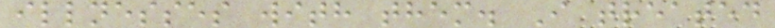illnesses with them. I treated
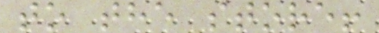to the store!
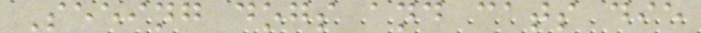Seeing dogs and cats die
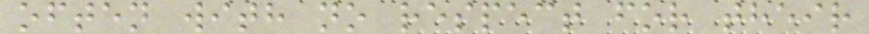often with no respect for their
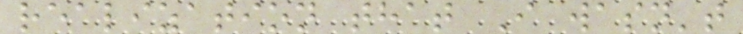realization that I wasn't
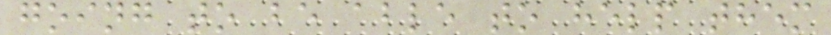going to be able to help them
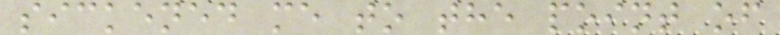sickened me to the point of
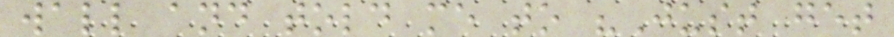wall and told me to "Just get
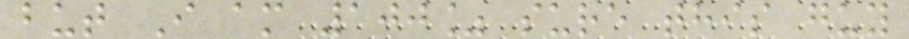but I am 100% sure this guy
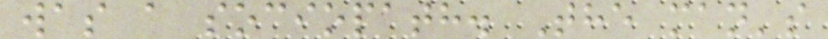was a sociopath. The man's
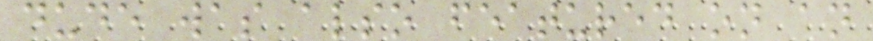dude was also featured on an
